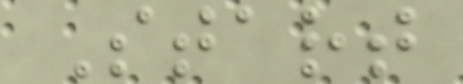Start
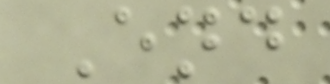End
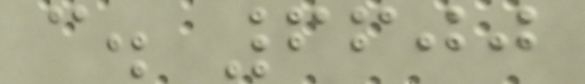c. 6600
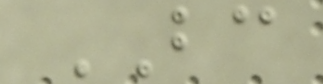BC
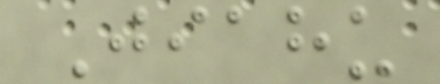Jiahu
